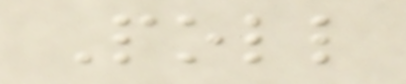Poll
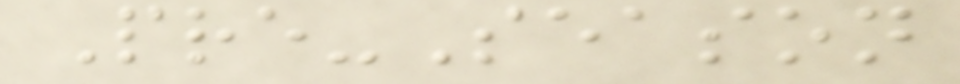Pre-Season
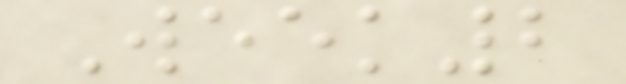Week2
